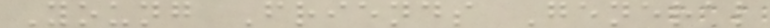Young Friends General
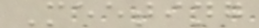Meeting
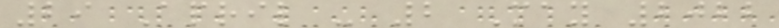29 April - 2 May 2022
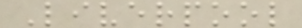Liverpool
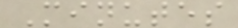Minutes
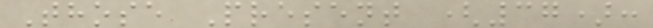Those Present (37):
